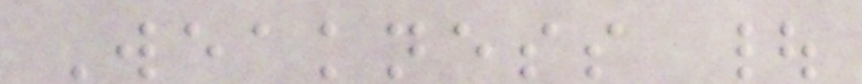Weakness |
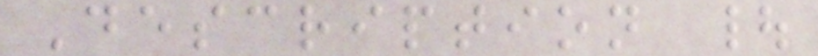Description |
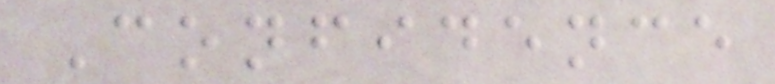Confidence
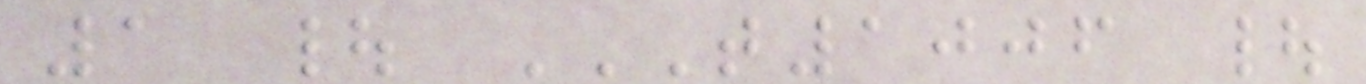1 | T1006 |
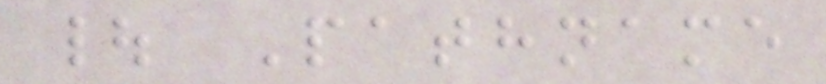| Pathname
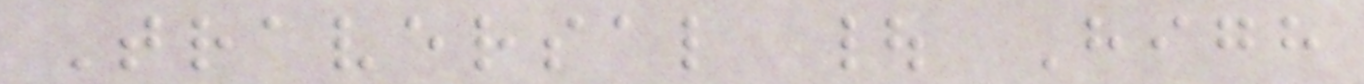Traversal | High
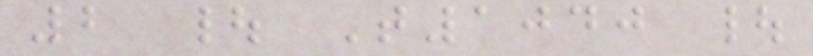2 | T1040 |
